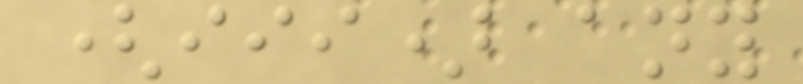(iii) any
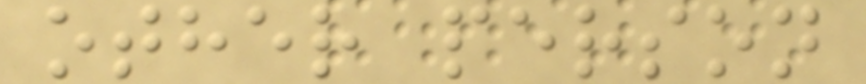other person
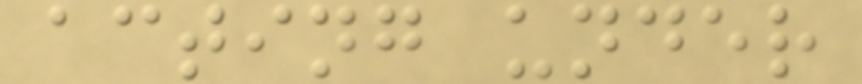acting under
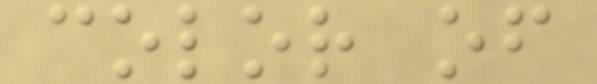color of
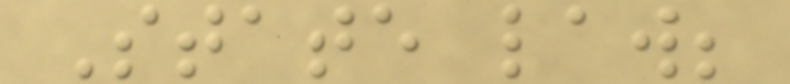State law;
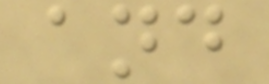and
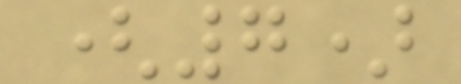(7)
